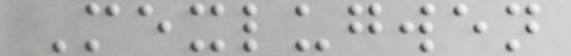Mexlugwen
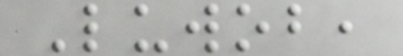Luwob,
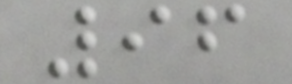96
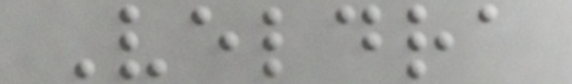Veldra
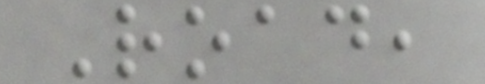Road,
